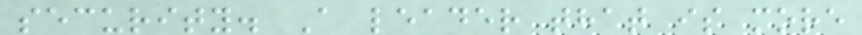security. A leader that is more
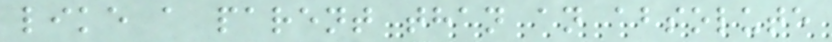like a parent than an absolute
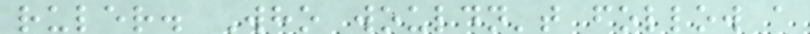ruler. Who wouldn't follow a
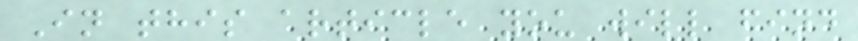In this article you will find
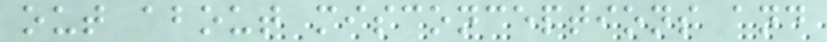out about misconceptions and
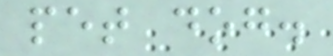pet dog.
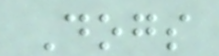Dogs
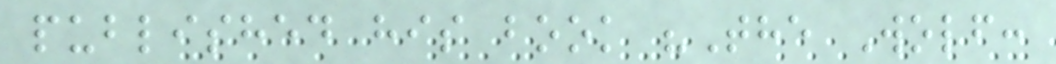published his book "The Wolf:
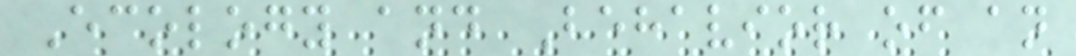Ecology and Behavior of an
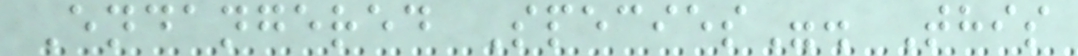Endangered Species". This
